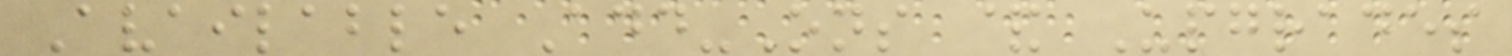Available Add-Ons & Upgrades
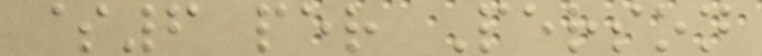$6 per Person
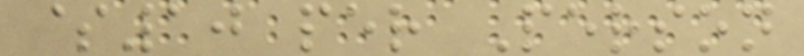$10 per Person
